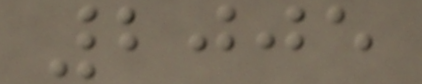2005
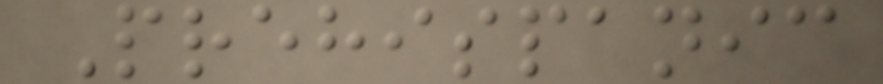Prehispanic
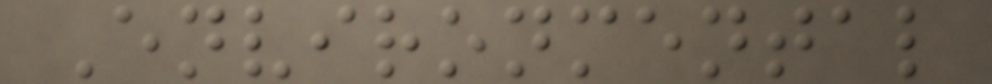Environmental
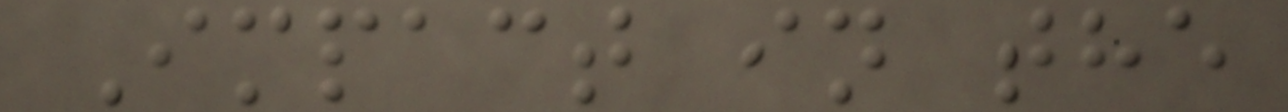Impact in the
